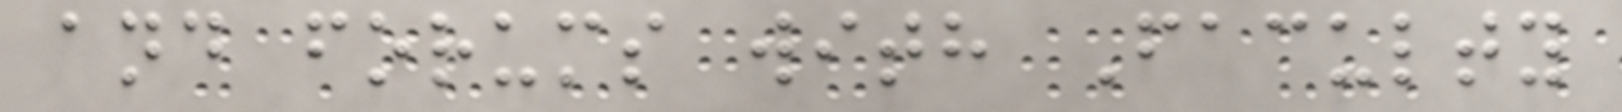and forums with Faculty
